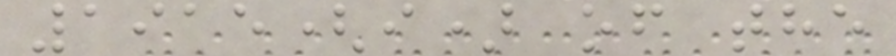1915(i) of the
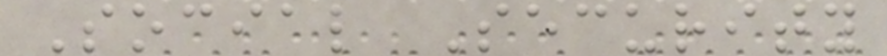Social Security
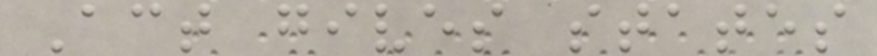Act gives states
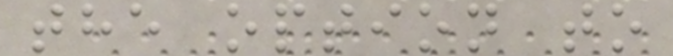the option to
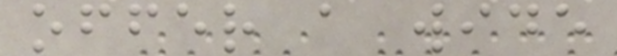offer a wide
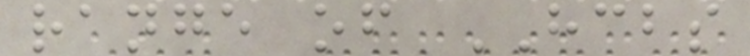range of HCBS
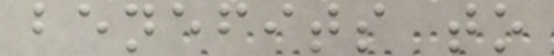benefits to
